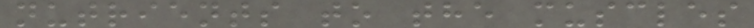nutrients to the muscles
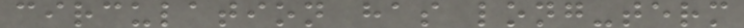circulation has long-term
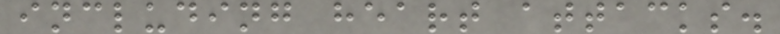including heart attacks.
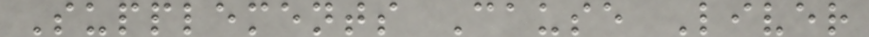Supplements Cause Liver
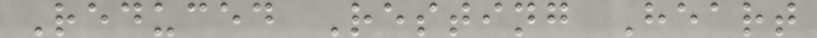Reduced Resting Heart
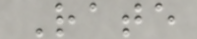Rate
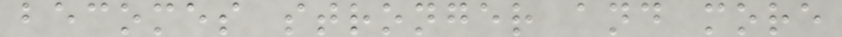becomes stronger and more
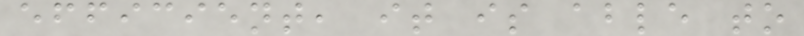efficient, it is able to
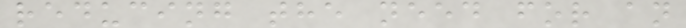reducing the need for an
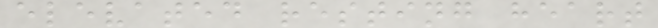elevated resting heart
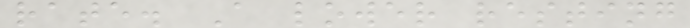rate. A lower resting
